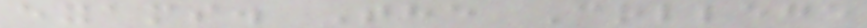exams. The College
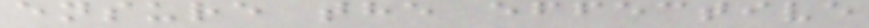ensure the effective
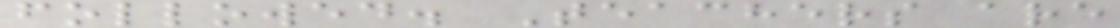followed. Teachers are
